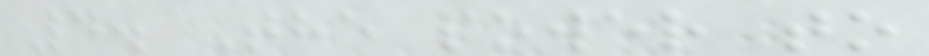4. The power to
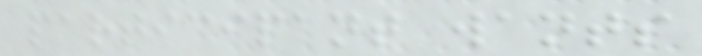participant wants
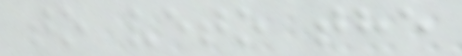to veto the
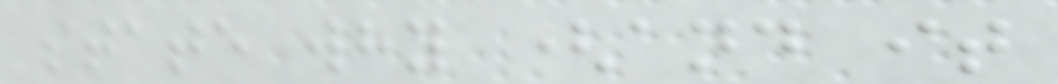state why (and it
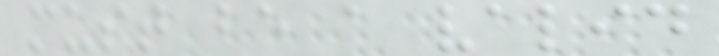must be a valid
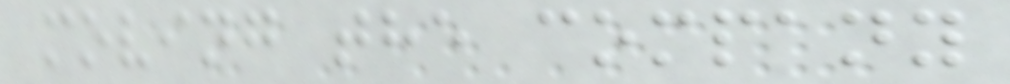moving the company
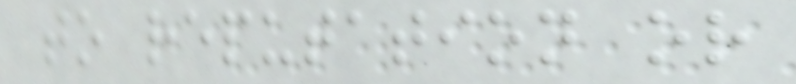to reputation or
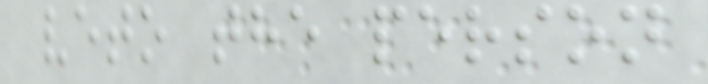veto the person
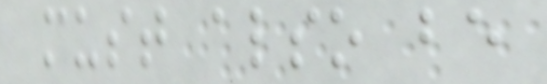must also be
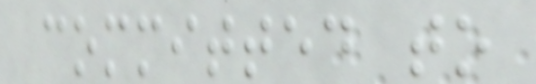committed to
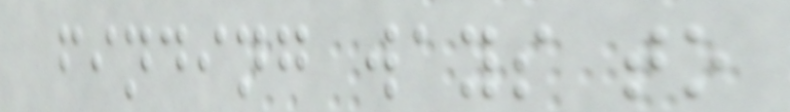finding ways to
